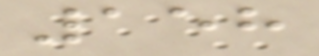158
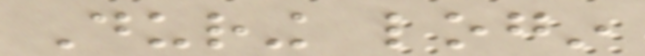During login
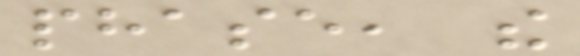phase, the
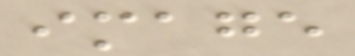image
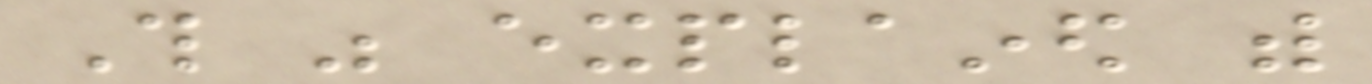This was explained with
